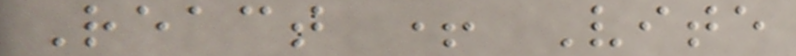React + Vite
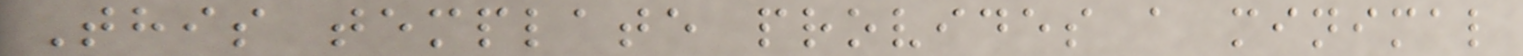This template provides a minimal
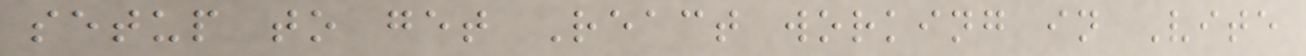setup to get React working in Vite
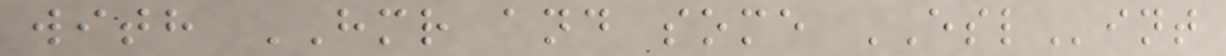with HMR and some ESLint
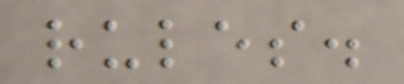rules.
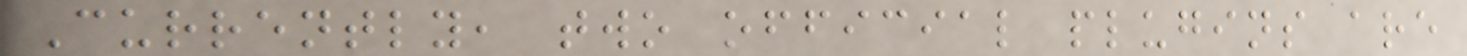Currently, two official plugins are
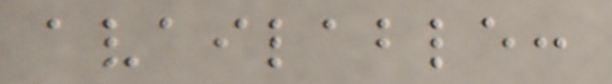available:
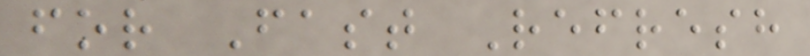for Fast Refresh
